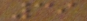39
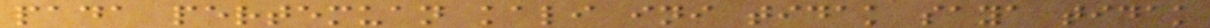pada pertemuan kali ini tidak saya tidak
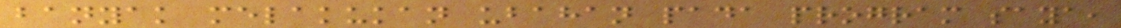banyak melakukan ubahan pada program saya,
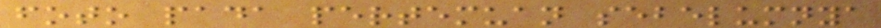foto pada pertemuan sebelumnya
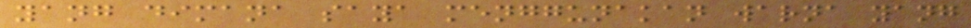yang dimana saya menggunakan warna yang
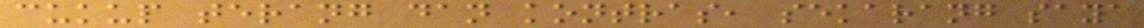cukup terang dan kontras, sekarang saya
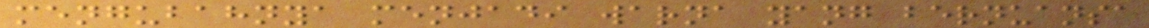mengubahnya menjadi warna yang bernuansa
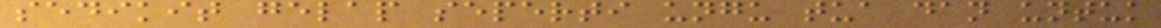sedikit gelap seperti ungu tua dan untuk
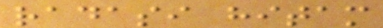radasi hitam
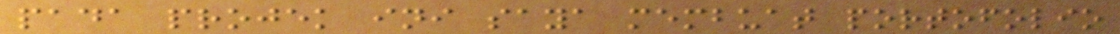pada projek ini saya membuat portofolio
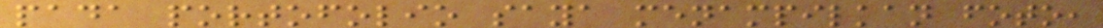pada portofolio saya menampilkan foto,
